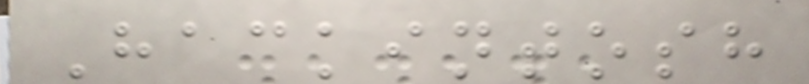Hackintosh
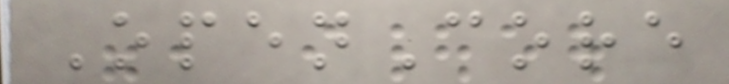OpenCore
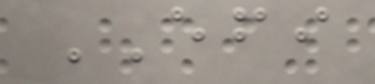EFI
